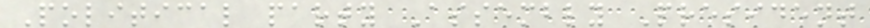Political party Assembly President
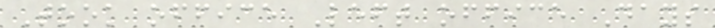Took office Left office Days
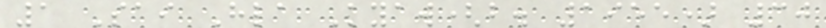1 Sai Hla Kyaw(b. 1955) 30
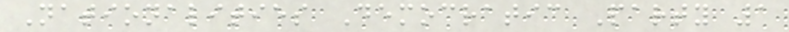Nationalities Democratic Party 1
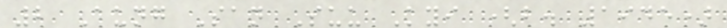2 Aung San Suu Kyi (b. 1945)
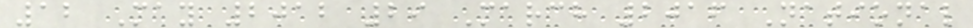12 May 2012 29 March 2016 National
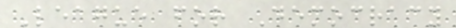League for Democracy
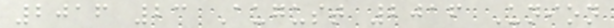2016 23 August 2016 Union
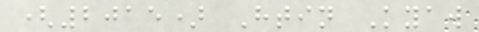(2015) Htin Kyaw
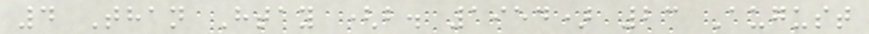4 Than Htay (b. 1954) 23 August
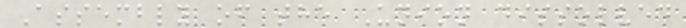Assembly of the Union dissolved
